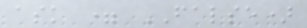ask = FALSE)
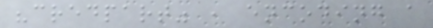"credpart" , encoding a
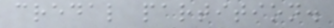credal partition.
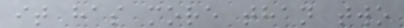it has more than two
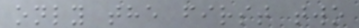only the first two
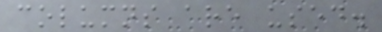columns are used.
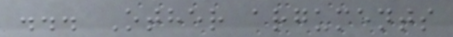... Other arguments
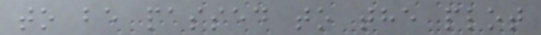to be passed to the plot
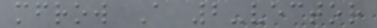mfrow A 2-vector
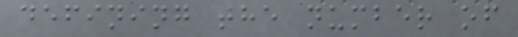defining the number of
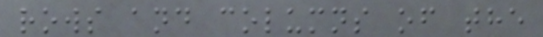rows and columns of the
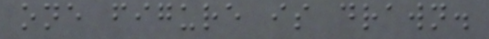one figure is drawn.
